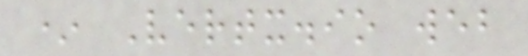* Vertx.io web
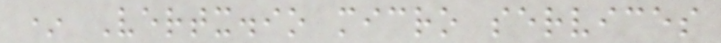* Vertx.io micro services
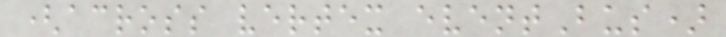(across vertex eventBus)
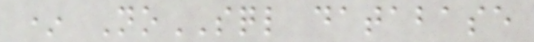* NoSQL database
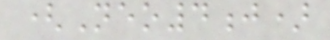(Neo4j)
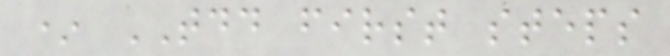* TDD first steps
